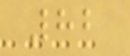82
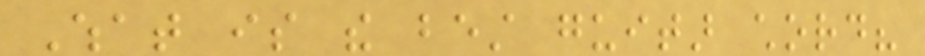What is the best guitar chord?
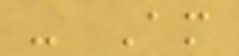- Am
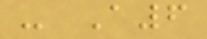- A6
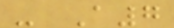- A7
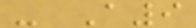- A9
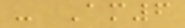- Am6
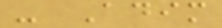- Adim
